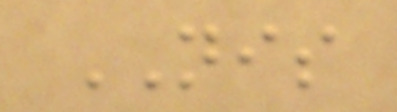NIS
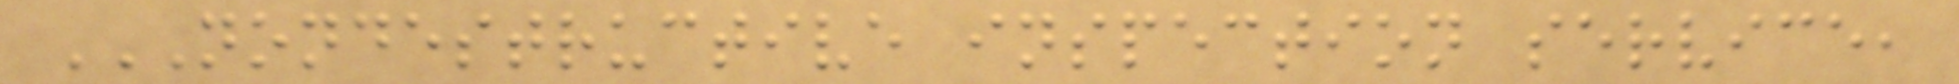NONDESTRUCTIVE INSPECTION SERVICE,
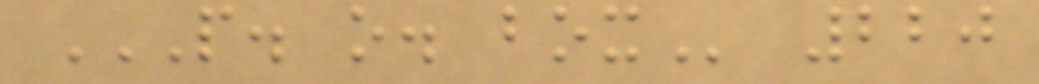P. O. BOX 220
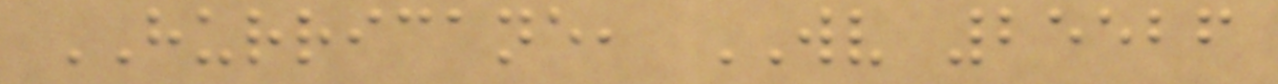HURRICANE, WV 25526
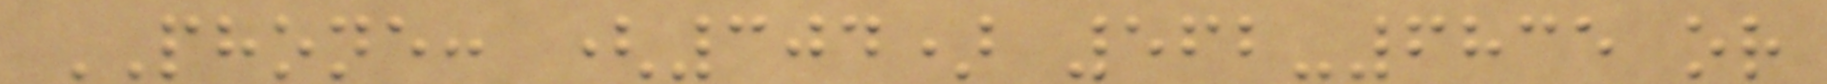PHONE: (304) 562-6835 or
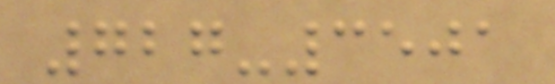727-3501
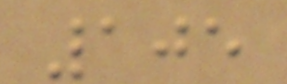105
